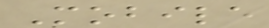Mobile
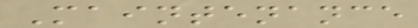Maintenance
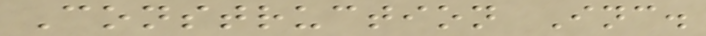Construction Inc.
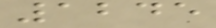1245
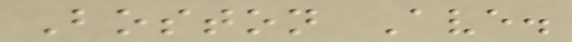Boston Ave.
